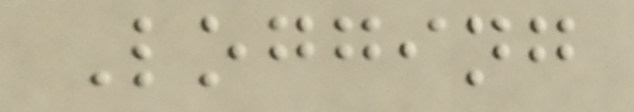Logging
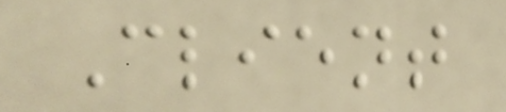Client
